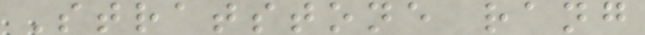Stratstone rang
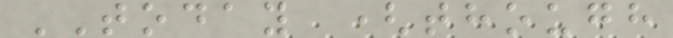TODAY (though
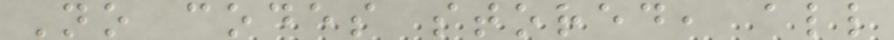No codes stored, all
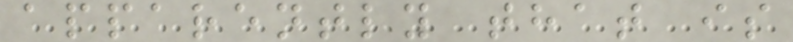apparently that is
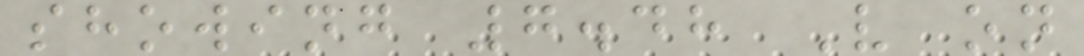showing 7.48 V on
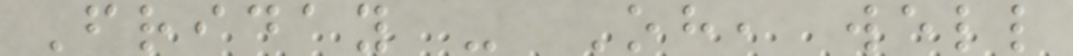Friday - Oh, well
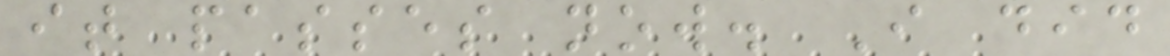it passes now. I did
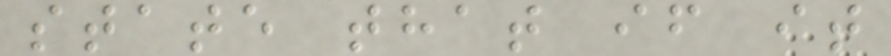state that if it
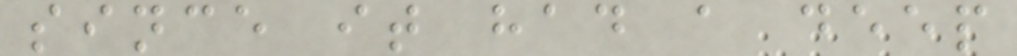since it had a deep
